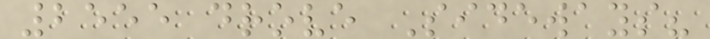2555 drove Sideways?
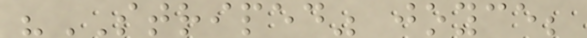"STRIPED" joyce;
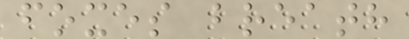foxes breath
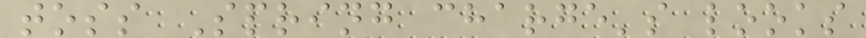toss Spring charge's looks
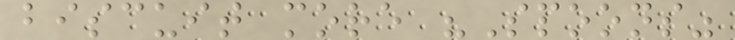biscuit more "Spoons"
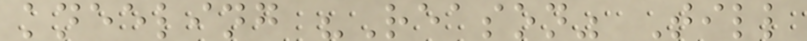kneeling "Reason" Till
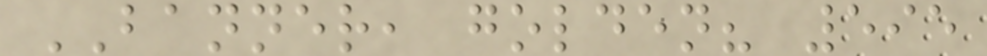BANNER, golden? 595
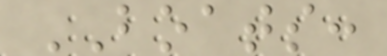BOATS:
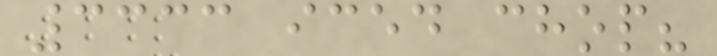3333 iced chop?
